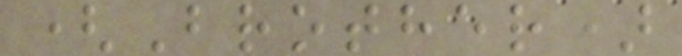(Brother)
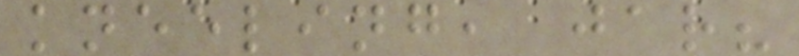kneeling, jar?
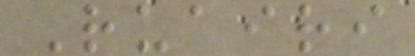Ruairi
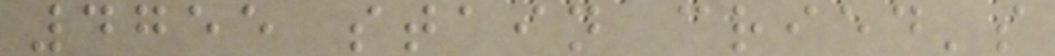4755 stain cried's
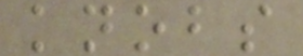knobs
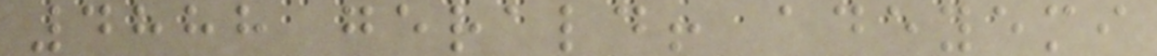4888 gerald! adeyemi
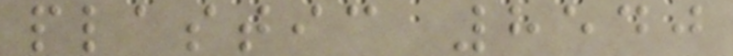plastic 8540
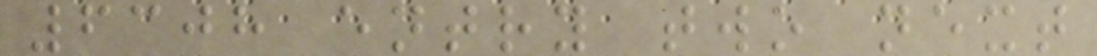6308 entry two next
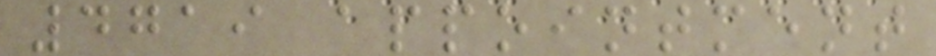4719 appointment
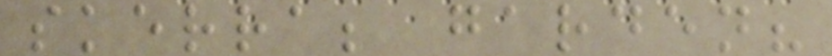skerra; garden?
